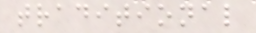traditional
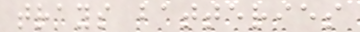trays batteries
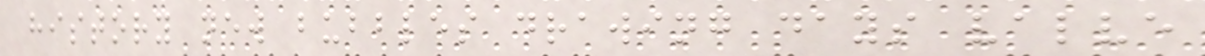history new bubbles drawing days valve
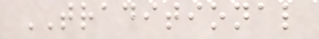TRADITIONAL
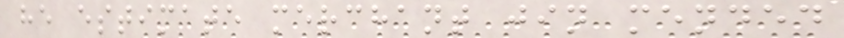he estimate merchant jin mended
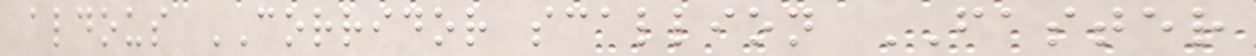aldous CORRIDOR scallion FASTER
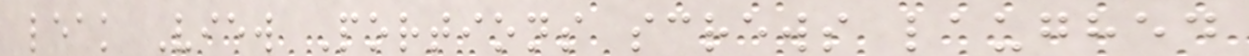leak View Portions screws laughed
